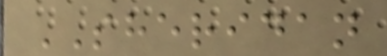SHERIDAN
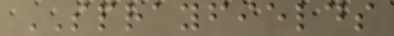SPRAYFIELDS
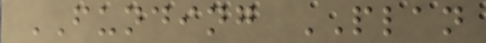FUNDING PLAN
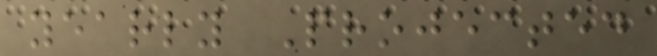yearly Projected
